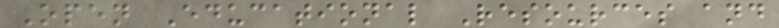Open Educational Resources and
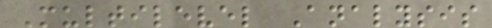Multilevel Analysis
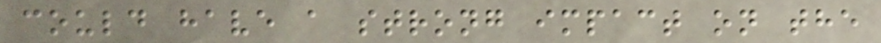could have a strong impact on the
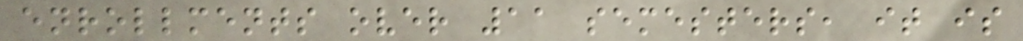enrollments over 11 semesters, it is
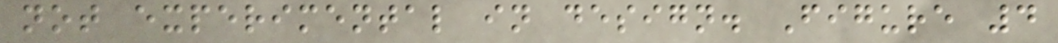not experimental in design. Figure 4
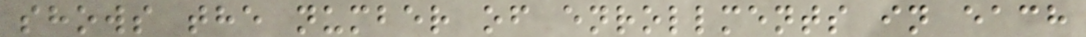shows the number of enrollments in each
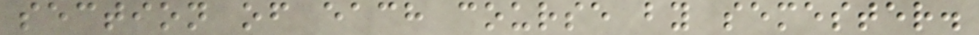section of each course by semester.
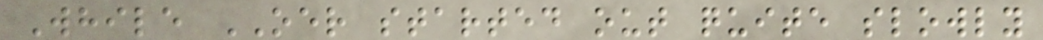While OER started out quite slowly
